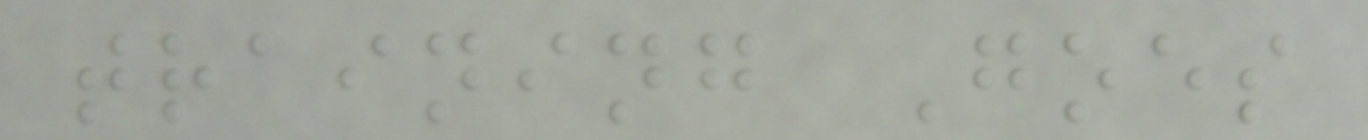training Goes
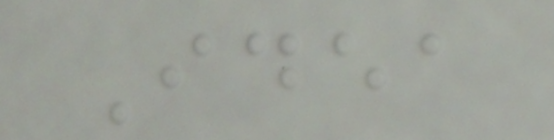Idea
